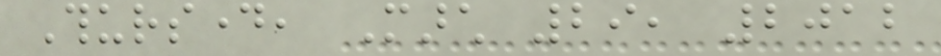Thursday, March 29, 2012
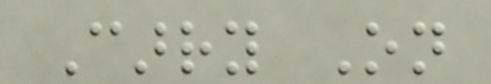Carry On
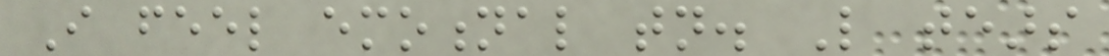I feel emotional tonight. Like tears
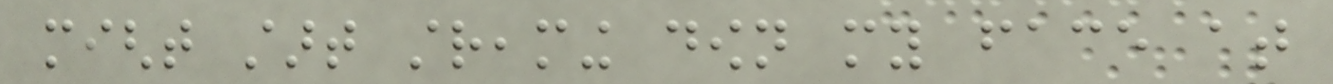might start streaming down my face at
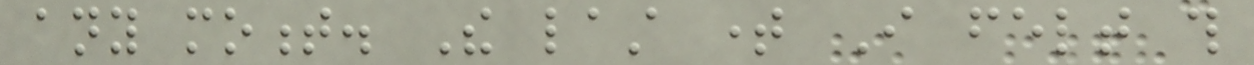any moment. The last time I felt this
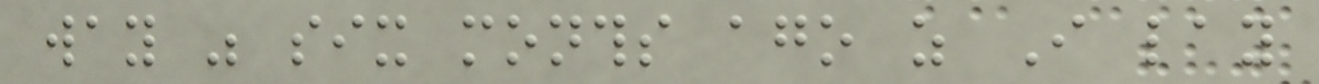way was six months ago as I lay
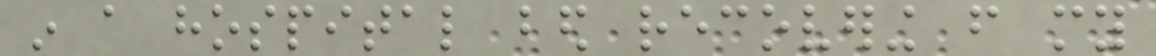in a hospital bed recovering from my
